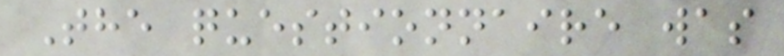The questionnaire was
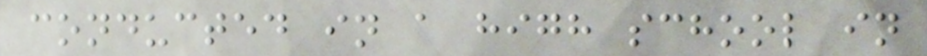conducted in a high school in
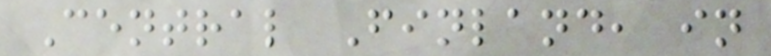Central Finland, in
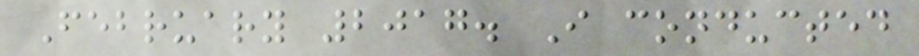February 2017. I conducted
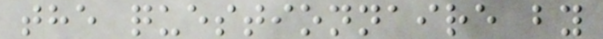the questionnaire by
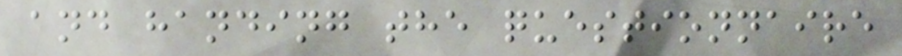and handing the questionnaire
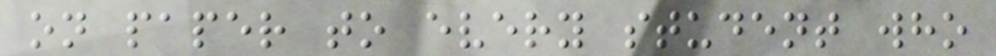on paper to every student who
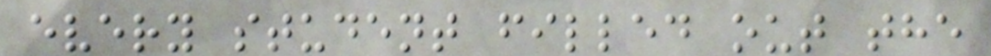every student filled out the
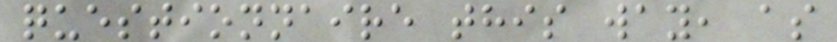questionnaire this way, as
